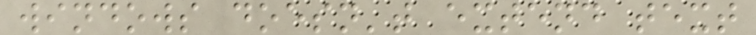windows doesn't extend text
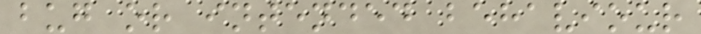bug or intended behaviour
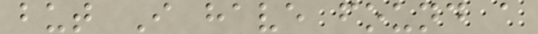but I have found a
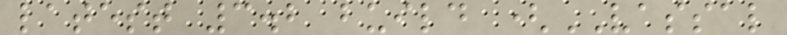latest 3.2 build (VASSAL
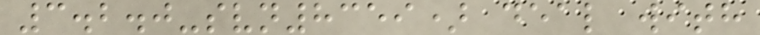3.2.0-svn8359) deal with
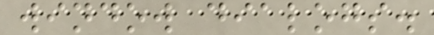window dialogs.
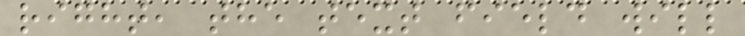right, the text field will
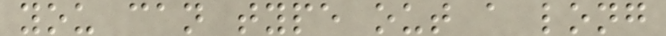you can type out a long
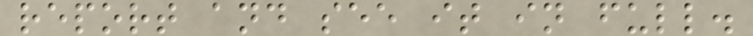report and see it in full.
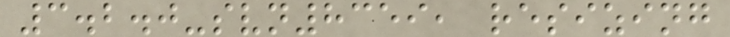3.2.0-svn8359, resizing
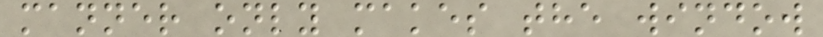manner only makes the window
